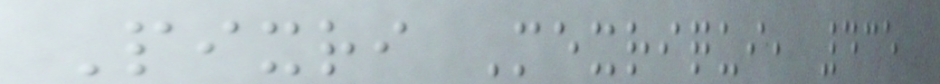Pixri Mexriqui, 435
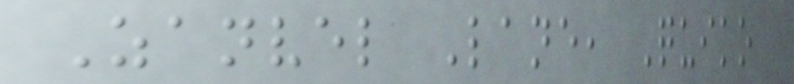Zanvel Lane, Quiko
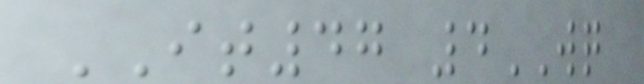IT47 4WQ
